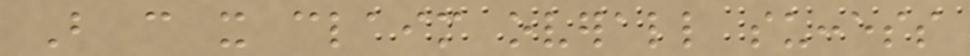But can it claim overall success
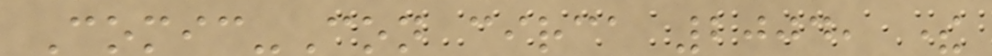Comic-Con circa 2004, there
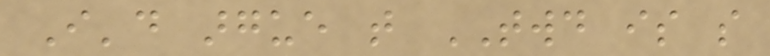I'd argue that TWD is so
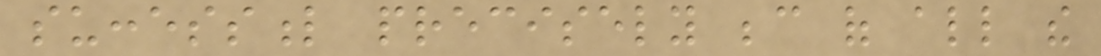successful precisely because of all the
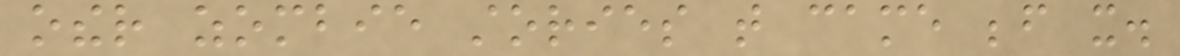other zombie stories that came before it.
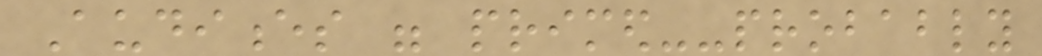Audiences were primed--probably
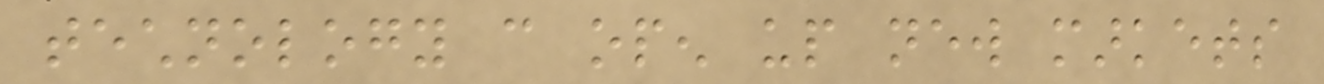technology can open up new markets
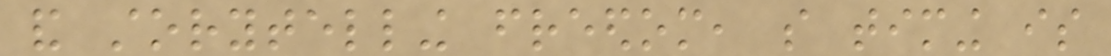and storytelling freedom, so timing is
